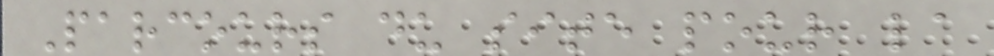Parcours du site pour la
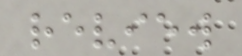review
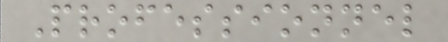Professionnel
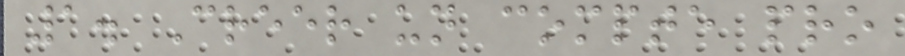1. Creer un compte pro
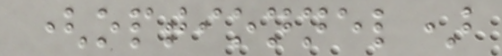(optionnel)
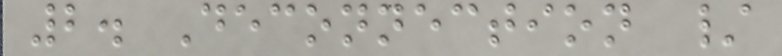2. Deconnection /
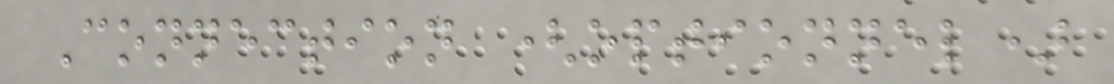Connection (optionnel)
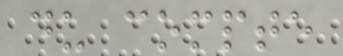du compte
